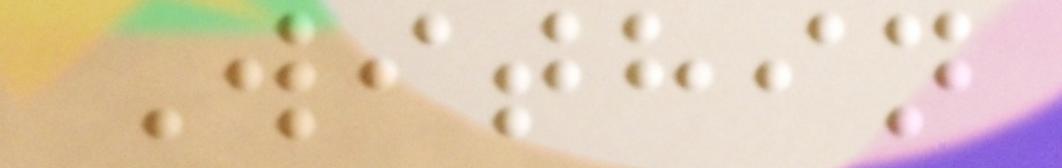Within
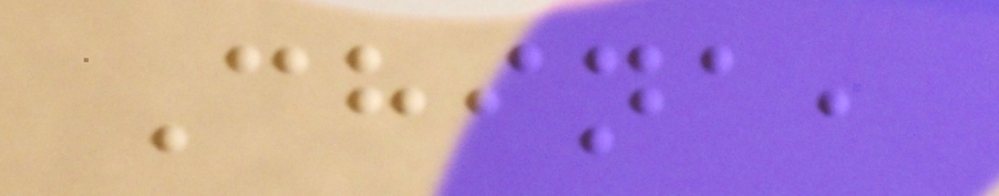China,
